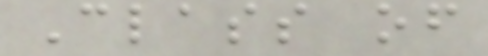Class of
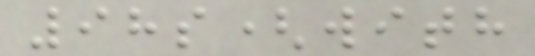98s(with
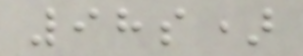98s)
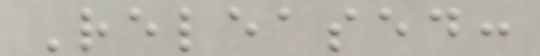Released:
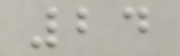24
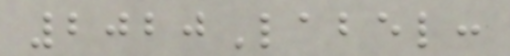2020Label:
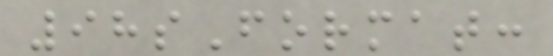98sFormat:
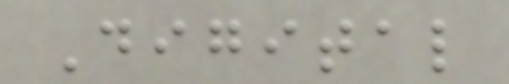Digital
